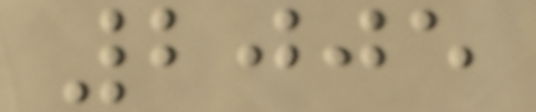2005
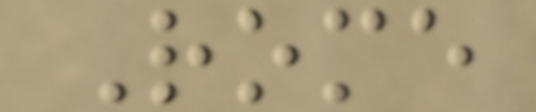Rome
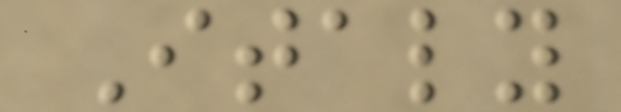Italy
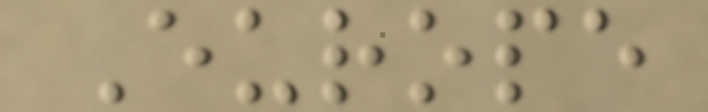Europe
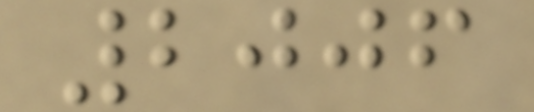2006
